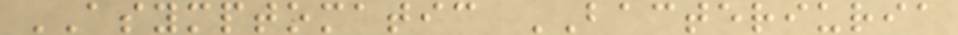ASYMPTOMATIC BACTERIURIA
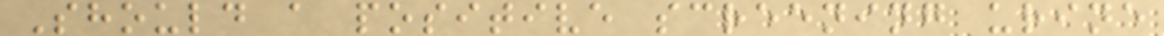Should a positive screening urine
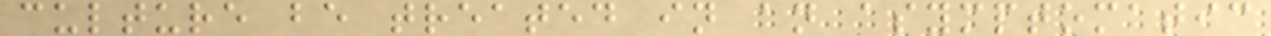culture be treated in an asymptomatic
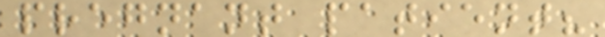pregnant patient?
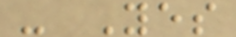- Yes
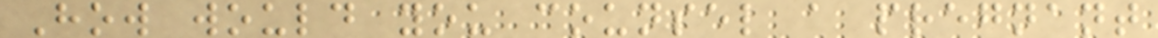How would you counsel a pregnant
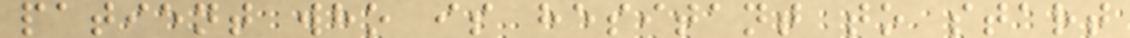patient who is hesitant to start
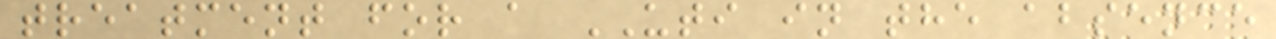treatment for a UTI in the absence
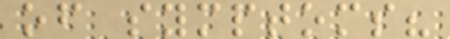of symptoms?
